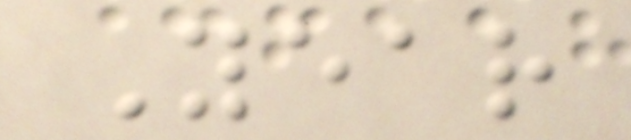Year
